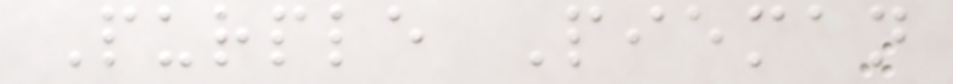Purple Pieman
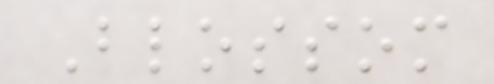Blossom
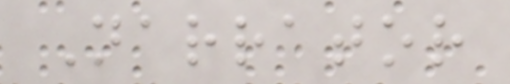Narrator
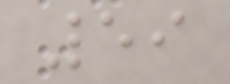59
